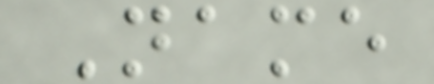Name
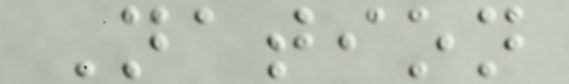Nation
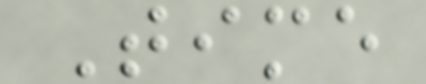Time
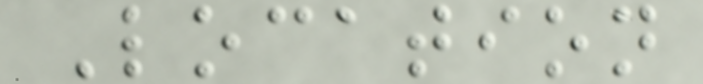Location
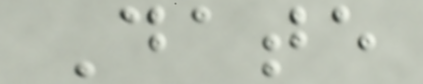Date
